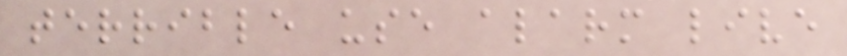terrible use alarm live
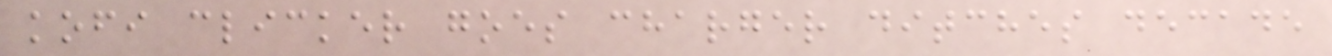kofi clicker goes charger ditches decade
